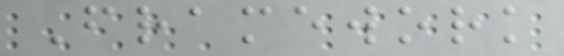Framework
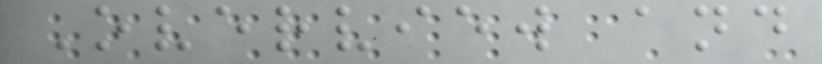Overview and
